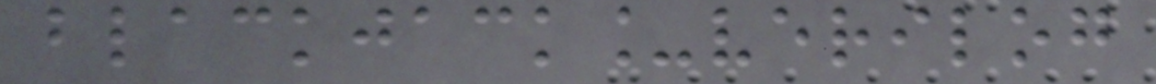blackjack_verilog
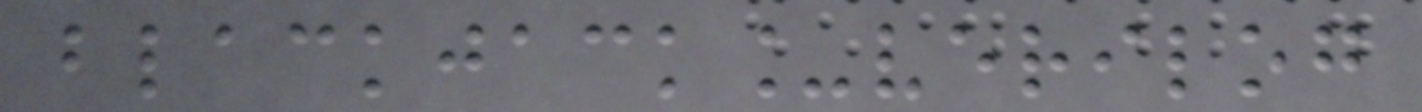blackjack_verilog
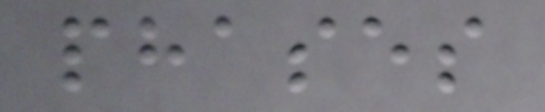phases
